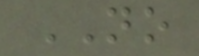NO
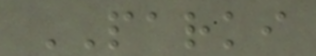PARKI
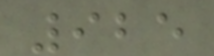925
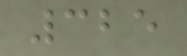325
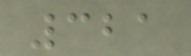321
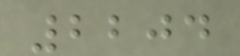2204
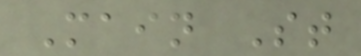Main St
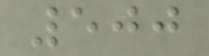500
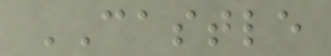CASTLE
